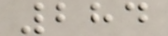284
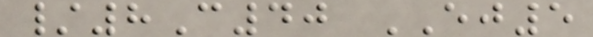/8C40 EJ5
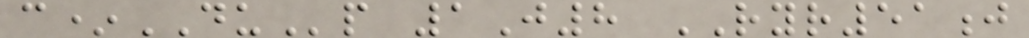c*DUp 1J8 RYR51j
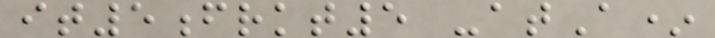it5frkt5 -atA*
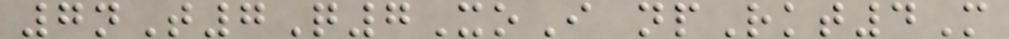7nT7Q7XoI npRkt4M
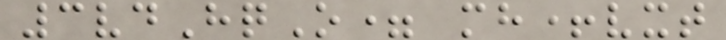3vdHqO= mh+vxt
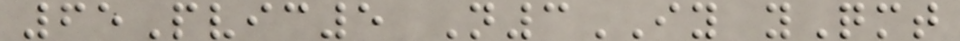65Pvic5 N3IY yQmt
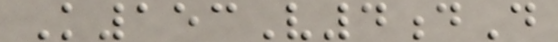K153V4dD
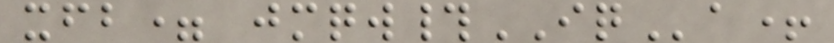xfb= jmqw#IQa+
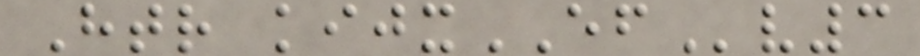Htr kijxEFv3
